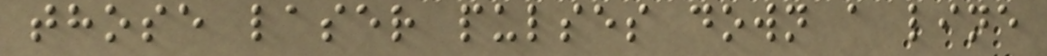those laser pulses down a line
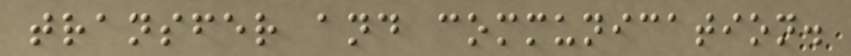transfer and communication.
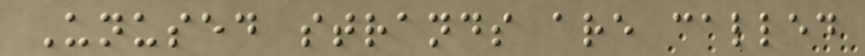Unused strands are called
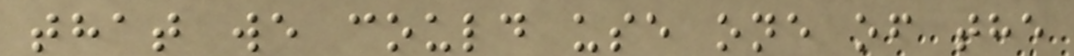that we could use one of the
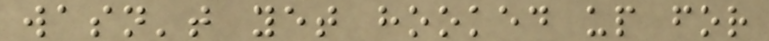wasn't yet hooked up for
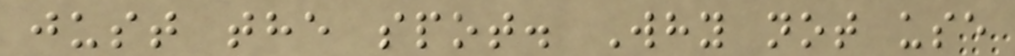just the spot. Why not use
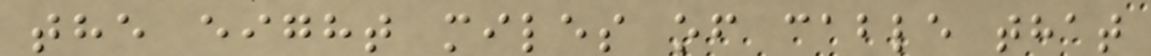the eight miles of cable that
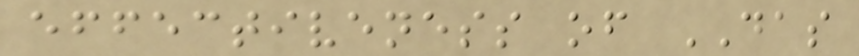effectiveness of DAS
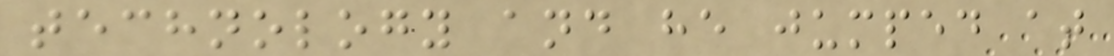technology and he jumped at
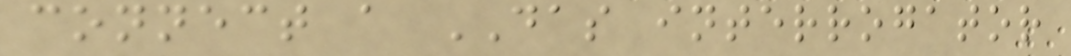connect a DAS interrogator
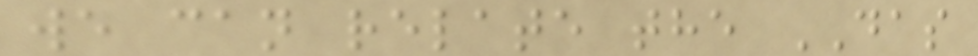we can relate the DAS
